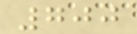700
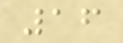16
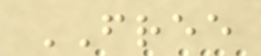FREE
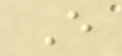E
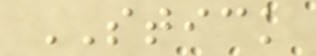STICK
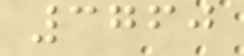3760
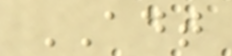ADT
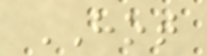HOT
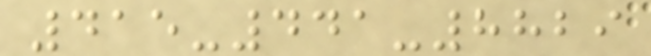415-441-8829
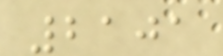2101
